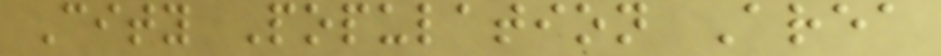City Population Area
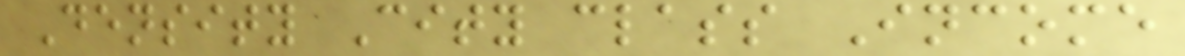Density City class Income
